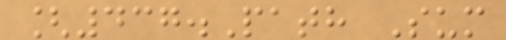[437.Path Sum
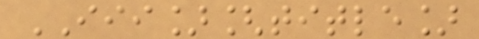III][title]
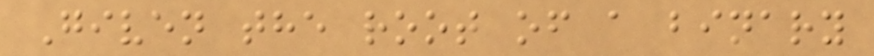Given the root of a binary
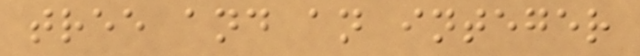tree and an integer
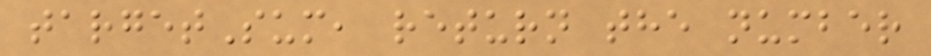targetSum, return the number
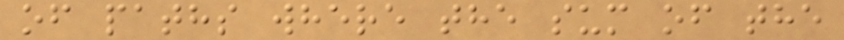of paths where the sum of the
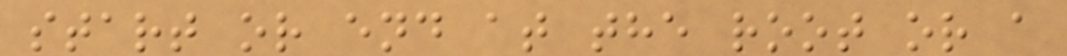start or end at the root or a
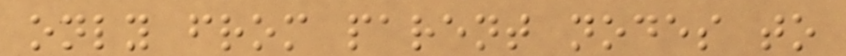only from parent nodes to
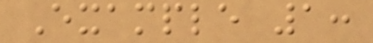Example 1:
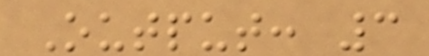Output: 3
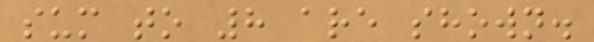sum to 8 are shown.
